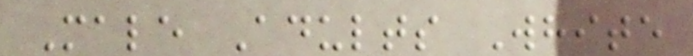Male Adults White
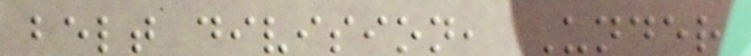belt division, Under
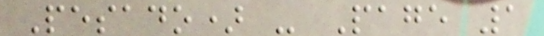Pesado) - Page 1
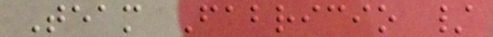Team Fabricio /
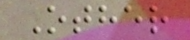Other
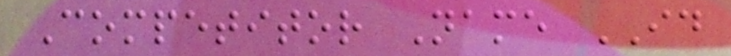Competitor Name ID
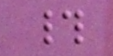#
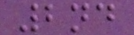2nd
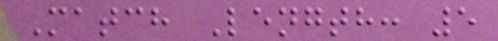Match Length: 5
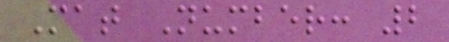Mat Number: 2
